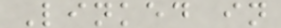Linked in
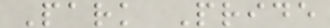Park Pride
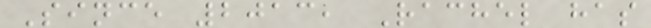Since 2013, Rachel has
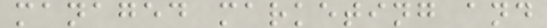managed marketing and
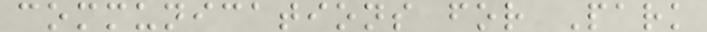communications for Park
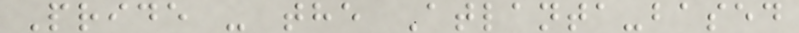Pride - the Atlanta-based
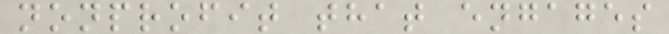nonprofit that engages
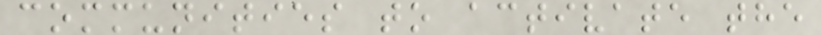communities to activate the
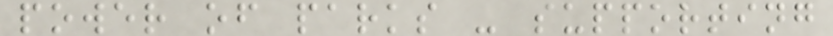power of parks - supporting
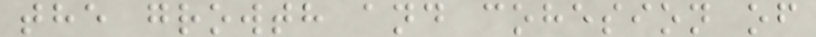the growth and cohesion of
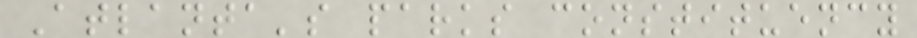Atlanta's parks constituency
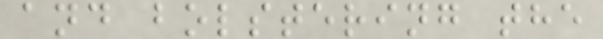and bolstering the
